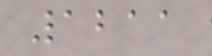1211
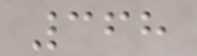368
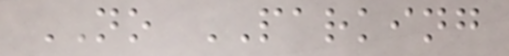NO PARKING
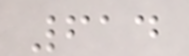614
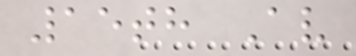15th Av
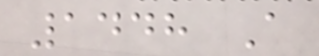1448 A
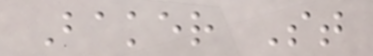Baker St
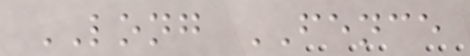LONG FENCE
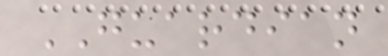GUARDIAN
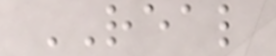REAL
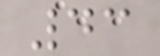43
